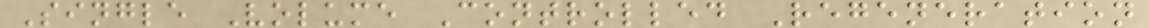Single Volume Controlled Regeneration
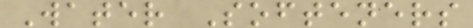Water Softeners
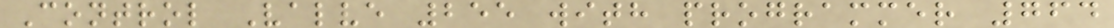Control Valve 255 with programmer 764
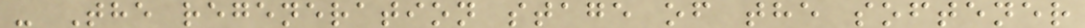- The regeneration stage of the softener
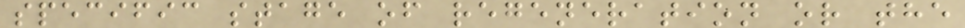specific stage of regeneration or the
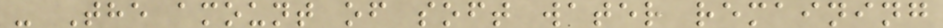- The amount of soft water remaining
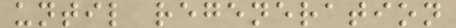until regeneration
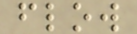flow
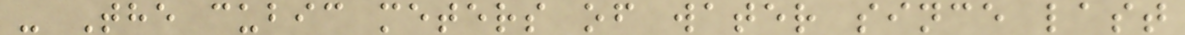- The cubic meters of water since last
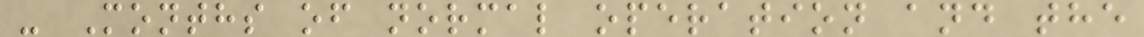- Months of normal operation and the
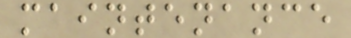maintenance
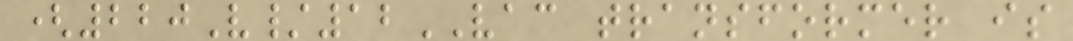(220V/12VAC transformer is
